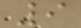9
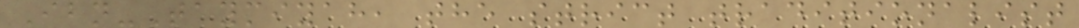Ibn-Taymiyah, the strict traditionalist
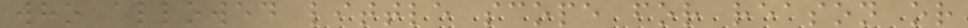who allowed little scope for reason or
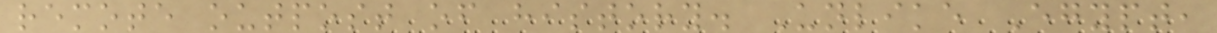remote outpost of history. Unlike Egypt,
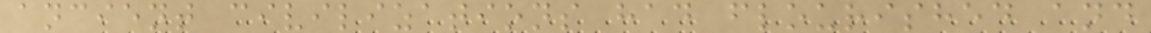ancient civilizations had flourished and
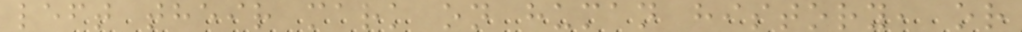left their mark on human history, or
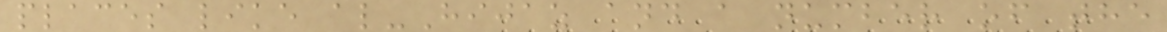places like al-Hijaz and a number of the
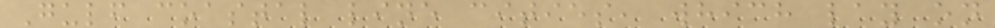Gulf coastal line cities, which lay on
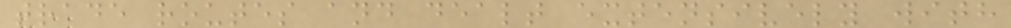trade routes and dealt extensively with
